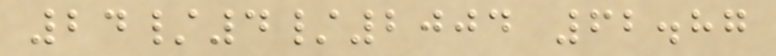24/4/2004 62.87
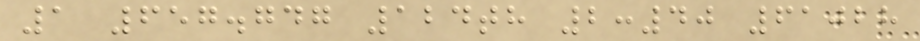1 657.747 124th 2:40 61028
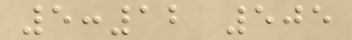5:12 505
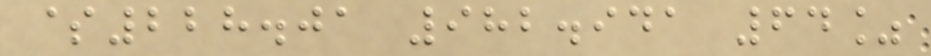$228.01 982.941 64%
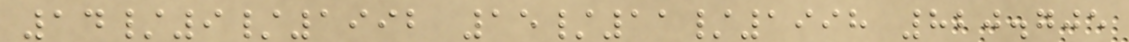14/9/1992 15/11/1998 820.705
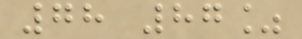78 87%
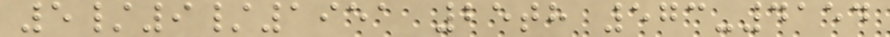5/9/1951 25th 573-4154
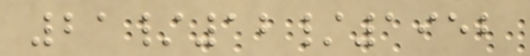21/12/1952
